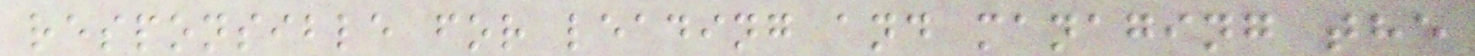responsible for leading and managing the
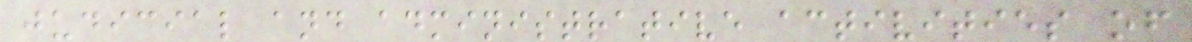judicial and administrative activities of
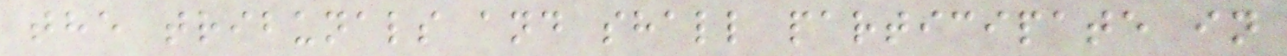the tribunals and shall participate in
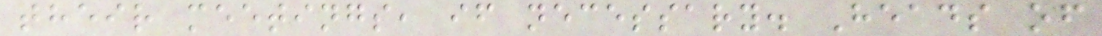their meetings, if necessary. Heads of
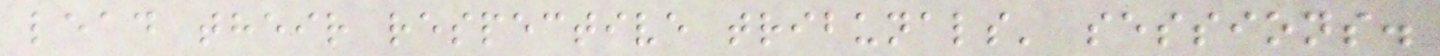lead their respective tribunals' sessions.
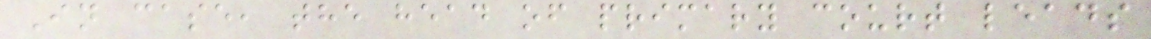In case, the head of primary court leads
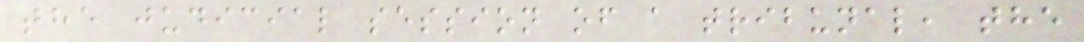the judicial session of a tribunal, the
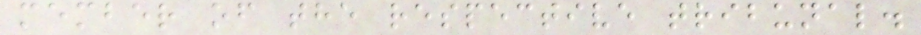member of the respective tribunal.
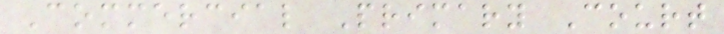Commercial Primary Court
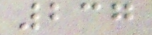237
